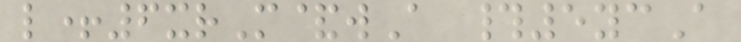l+6xrM&wA #5ycA
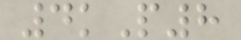4kP8
